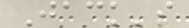Jack's
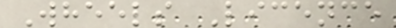Wheels Licence
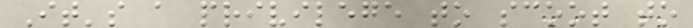It's a privilege to scoot to
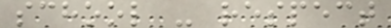school - respect
